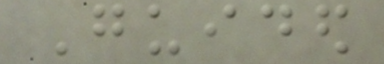Guided
